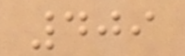409
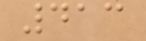413
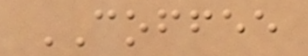COFFEE
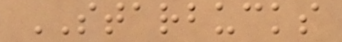STARBUCKS
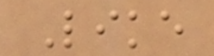Like
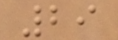29
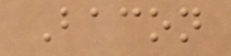Bacon
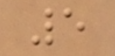5
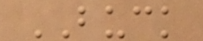BUCK
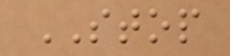STOP
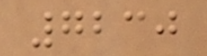7230
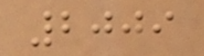2009
